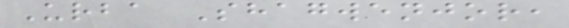Urba Shagwenjor,
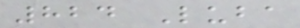824 Luba
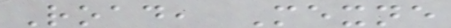Road, Mexne
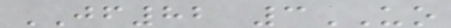JF82 3UO
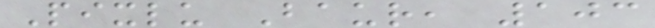Pixlu Baur, 103
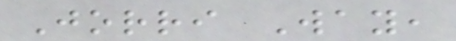Jorri Way,
